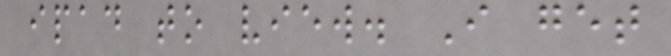ipad to view. I get
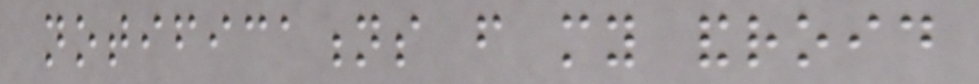notifications from my android
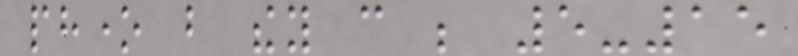phone but they can be 5-15
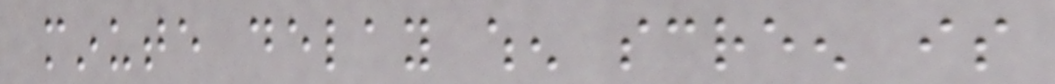minute delay when screen is
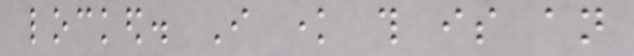locked. I know this is an
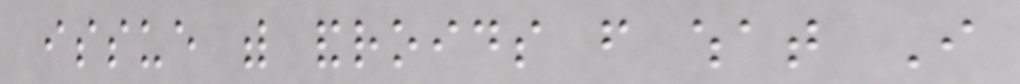issue with androids from what I
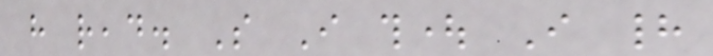have read. So I thought I had
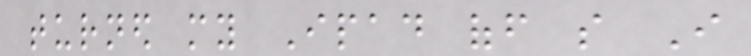turned my Ipad off so I
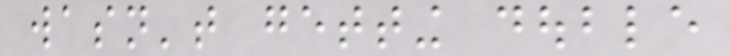wasn't getting double
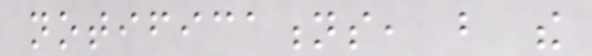notifications, but the
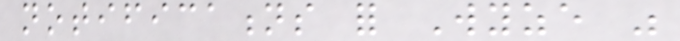notifications for Wyze was
